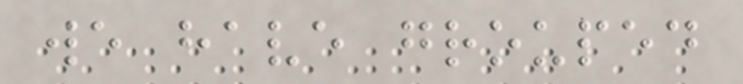we have grouped
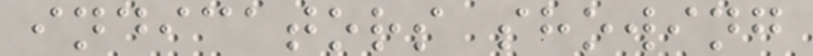indicators showing
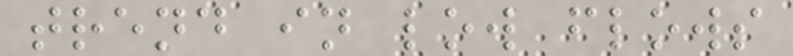trend in low flows
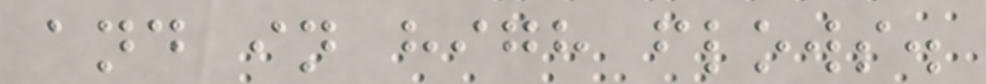and in high flows.
